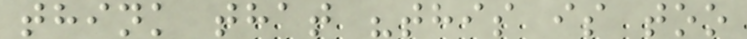think that "this is too
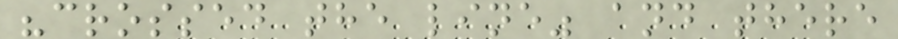"crossed the line" and there
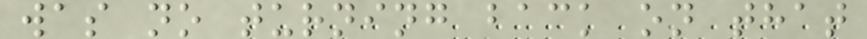was no turning back on that
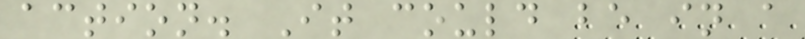action. It could be in a
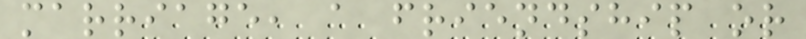marriage, a friendship or
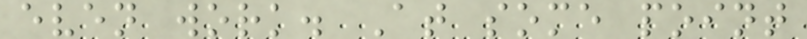even work. At some point
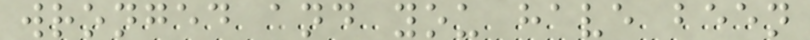wronged and you have been
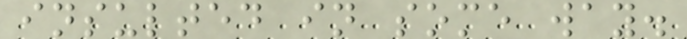insulted in some way.
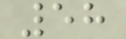58
